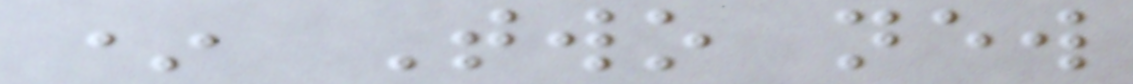* Two new
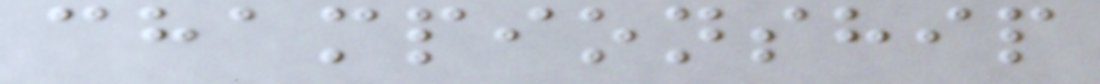championship
